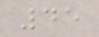45
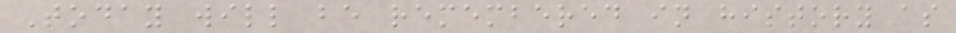Today will be remembered in history as
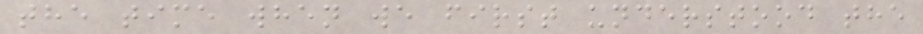the time when we first understood the
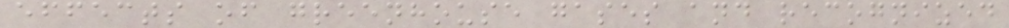effects of greenhouse gases and recognized
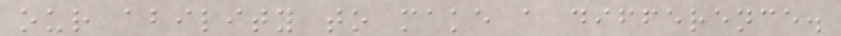our ability to make a difference.
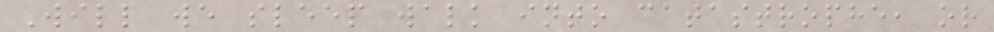Will we sleep walk into catastrophe, or
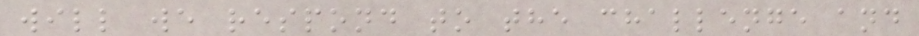will we respond to the challenge and
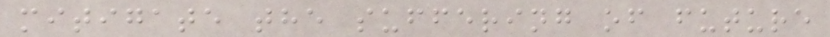mitigate the suffering of future
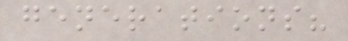generations?
